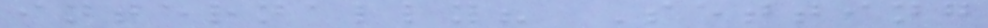internally? Setting
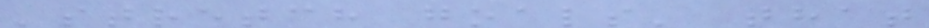'stretch goals' that
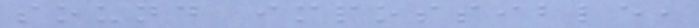sound impossible,
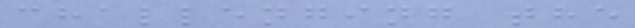challenging the
